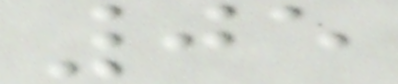05
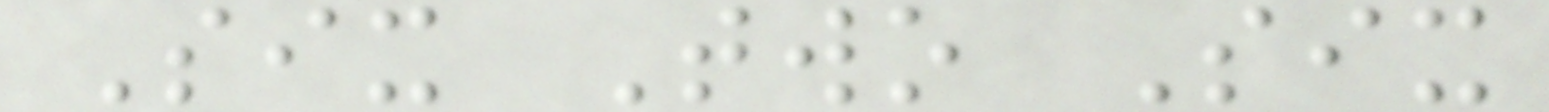Six Two Six
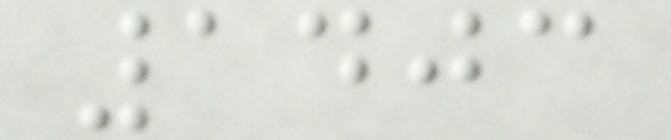1403
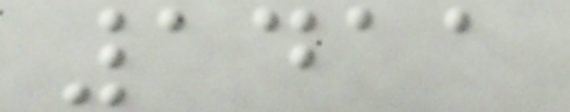1411
